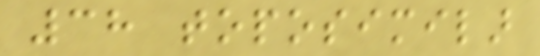38 toposimilar
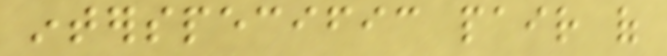interspecific pair of
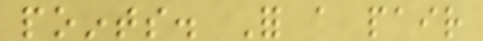points. For a pair
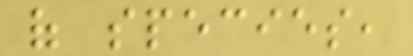of species,
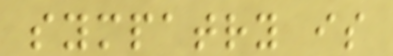sympatry is
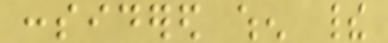considered when their
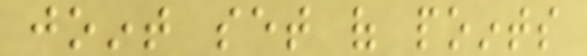joint set of points
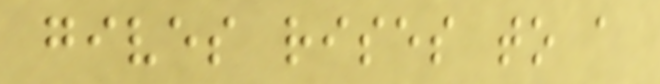gives rises to a
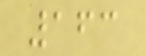163
